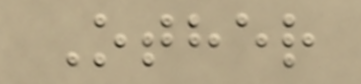Other
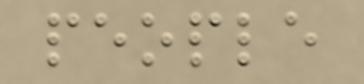people
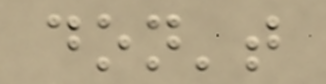don't
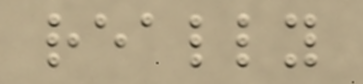really
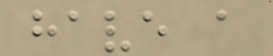have a
